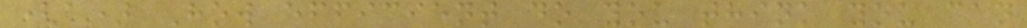(a) How efficient do you think you can
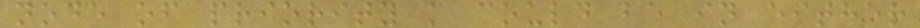node of priority k could be in either
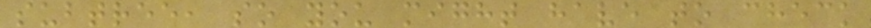subtree, so you might have to check
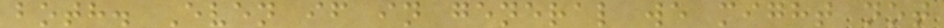both. Even if in general we might not
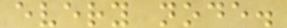every node.
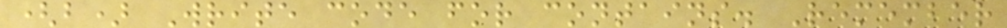(b) Write code for contains. Remember
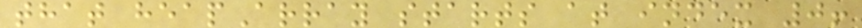that heapArray starts at index 0!
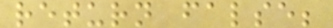return false;
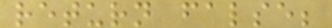return false;
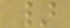}
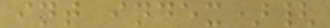int index){
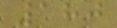180
